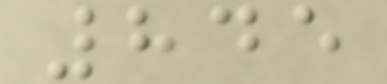845
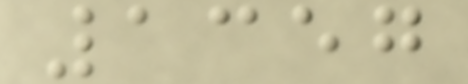1357
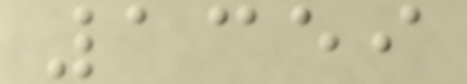1359
